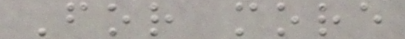For more
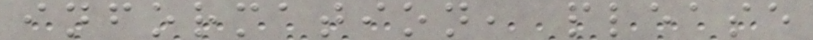information, please
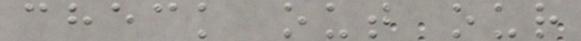check out our
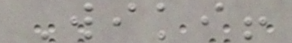Wiki!
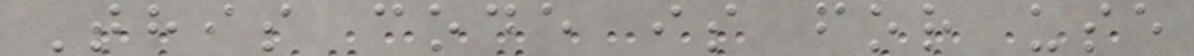This code is for use
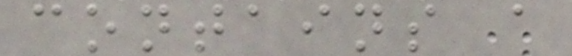contains a
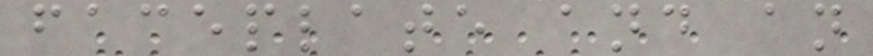faceplate and an
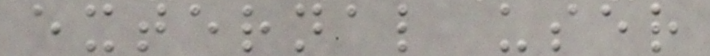external user
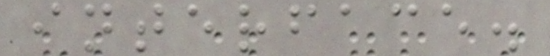interface.
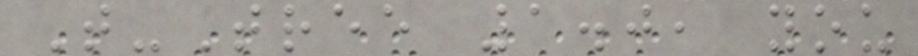T-Tree 1.0, you
